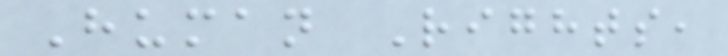Human Rights,
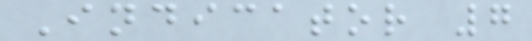Indicator 7
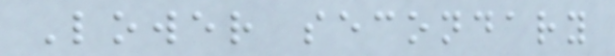Lower secondary
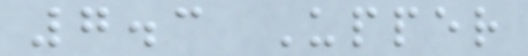7.3 Upper
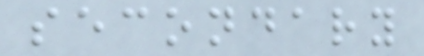secondary
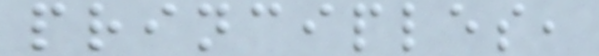principles,
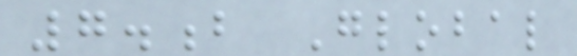7.b Global
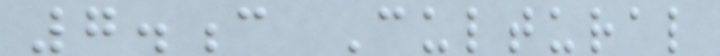7.c Cultural
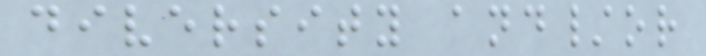diversity and/or
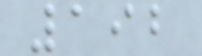192
